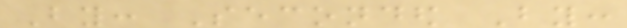By: Seconded By:
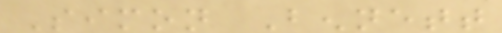Simon Bennett
